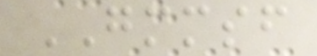GMMSF
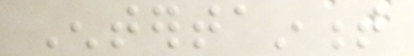Entertainment
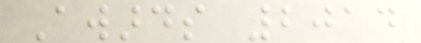Awards 2014
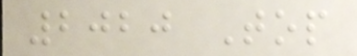2020 Top
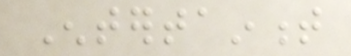Entertainment
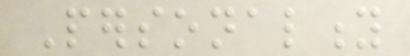Personality
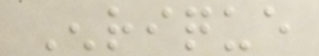Enrique
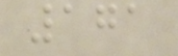171
